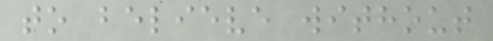to believe without
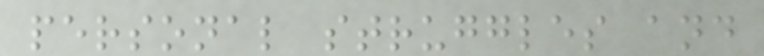personal struggles and
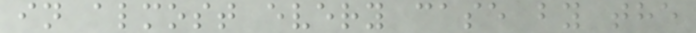in almost every case by the
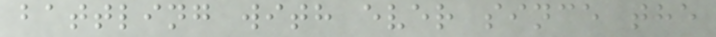battling with ever since the
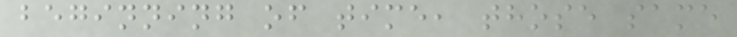beginning of time, those same
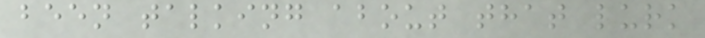been talking about that lurk
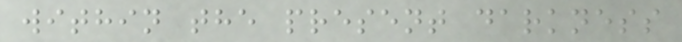within the present darkness
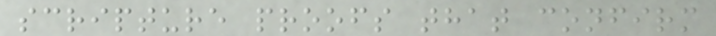scripture proofs that confirm
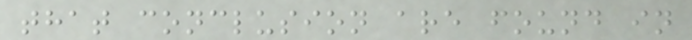that conclusion are found in
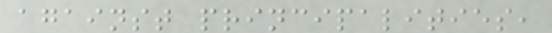against principalities,
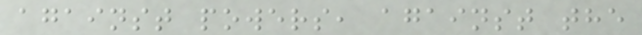against powers, against the
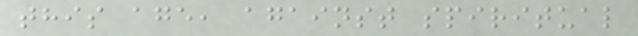this age, against spiritual
